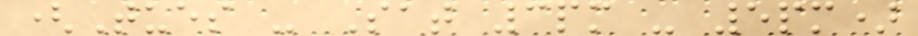(Tues - Sat 3pm - 5pm)
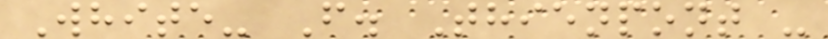White- F. Thienpont -
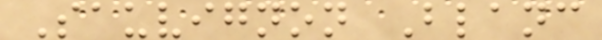Sauvignon Blanc
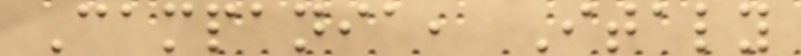Campania, Italy
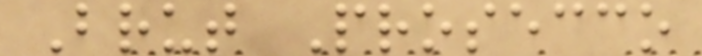Brut Prosecco
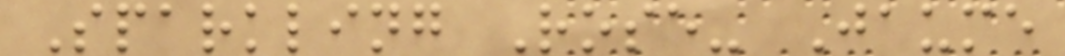Sparkling Rose- Jaume
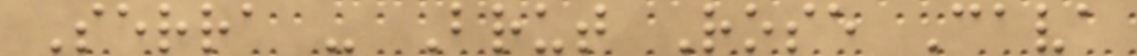Serra - Brut Rose Cava
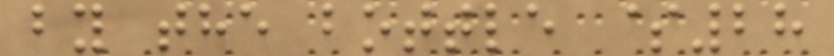by the bottle $28
